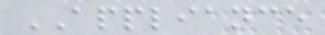APPLIANCE
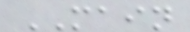MAIN
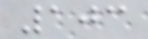103
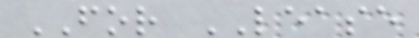FOR LEASE
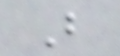B
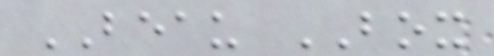BEAU BOX
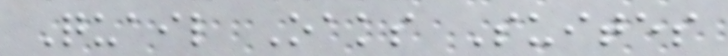Quail Oaks Suites
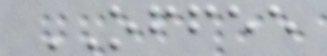OFFEE
